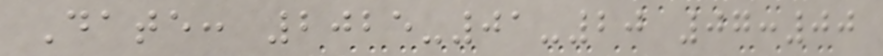Date: 2025-01-20 07:00
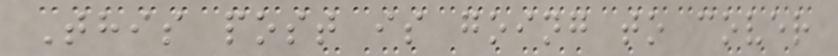This post is going to cover
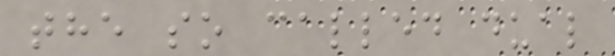the so called dual
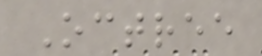Octree
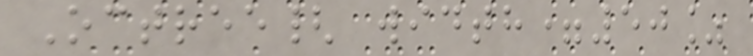Octree{ width=50%
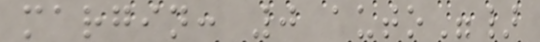margin: 0 auto"}
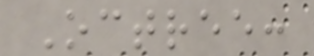Octree:
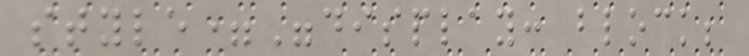style="display: block;
